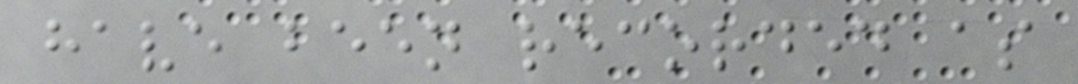have been recorded as
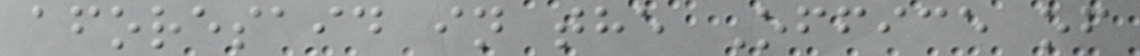aforesaid in the Office of
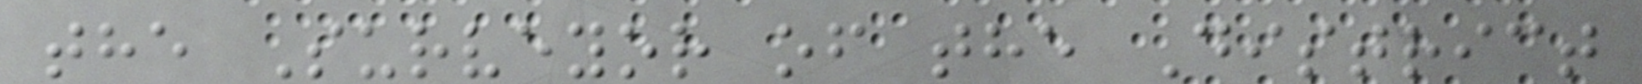the Surveyor of the District
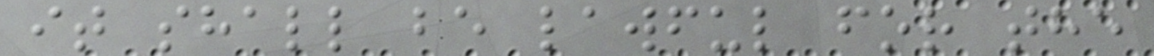it shall be lawful for the
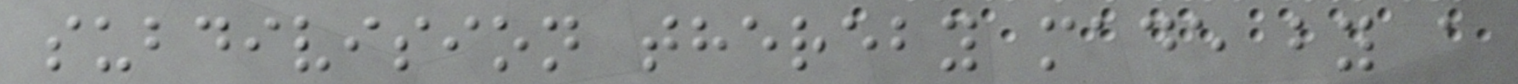subdivision thereby made by a
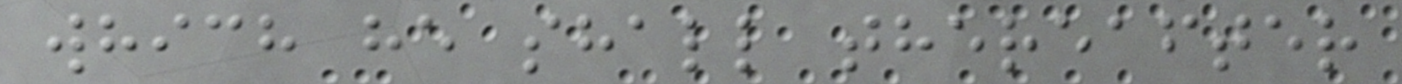which he shall thereafter
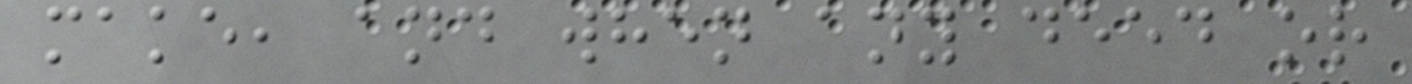make, and when any deed or
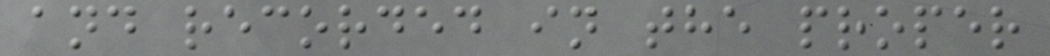and recorded in the proper
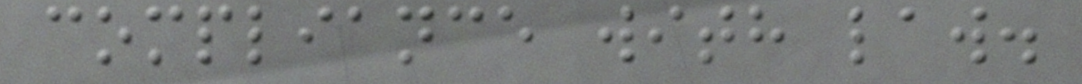compliance with law.
